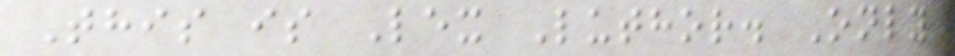This is Lex Luthor. Only
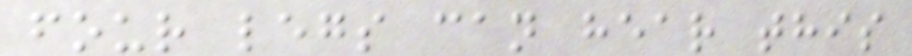four legs can hear this
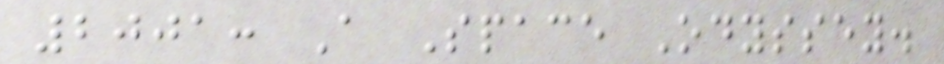2001: A Space Odyssey.
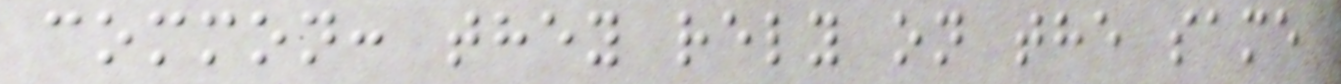common: they rely on the same
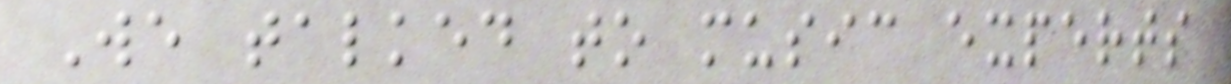We talked to music experts
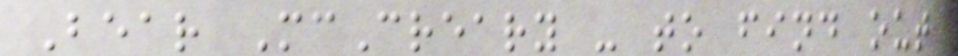Bear McCreary - to find out
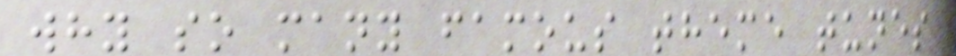why so many famous theme tunes
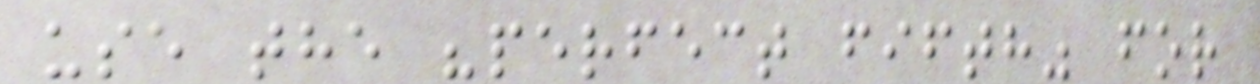use the "perfect fifth" for
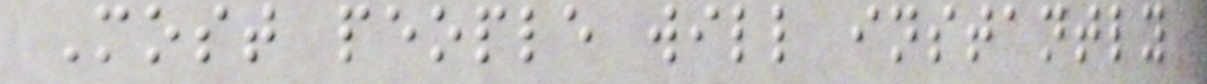Most people will instantly
